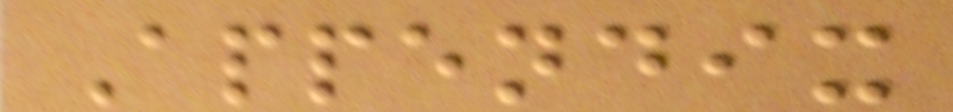Appendix
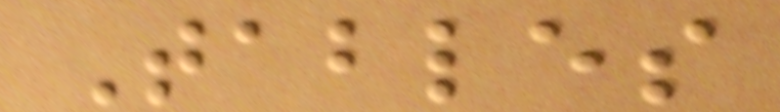Tables
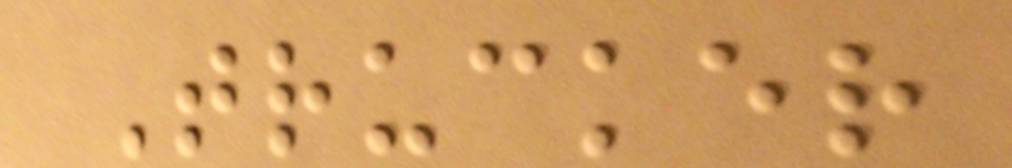Trucker
